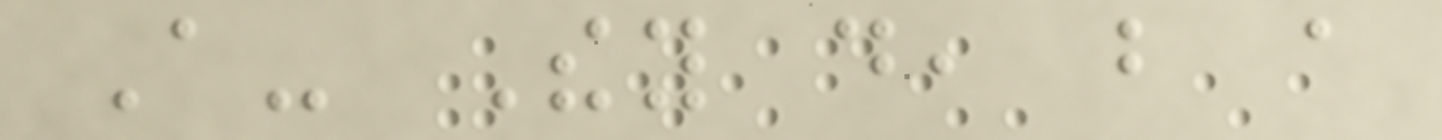A- They do, but a
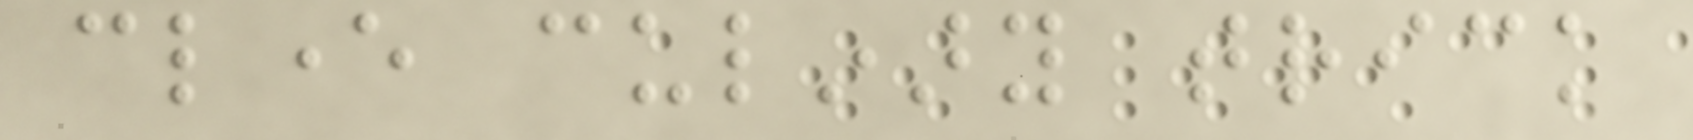clever culinary trick
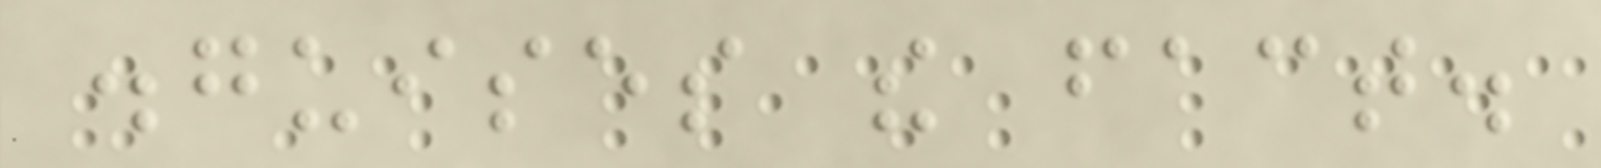disguises the fact.
